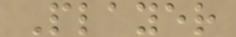Player
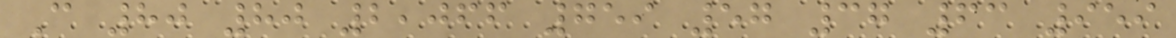C 80 80 2,066 759 57 37 63 959
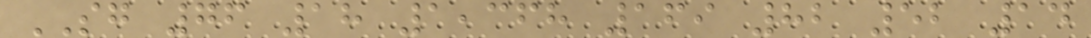SG 76 18 1,368 169 82 52 14
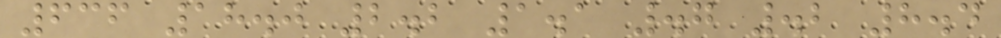636 18.0 2.2 1.1 .7 .2 8.4
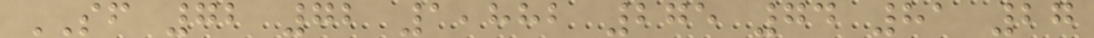SF 72 72 1,882 275 74 81 27
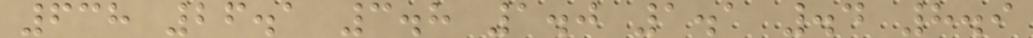638 26.1 3.8 1.0 1.1 .4 8.9
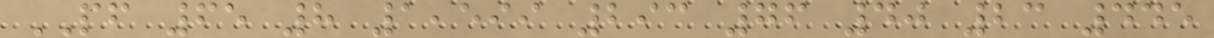PF 65 8 1,599 293 76 40 23 445
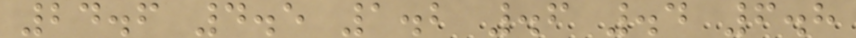24.6 4.5 1.2 .6 .4 6.8
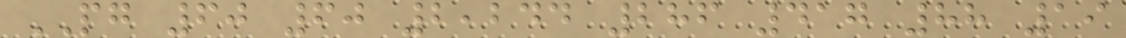PG 60 60 2,244 286 417 88 19
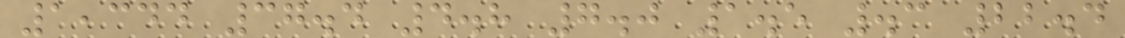1,344 37.4 4.8 7.0 1.5 .3 22.4
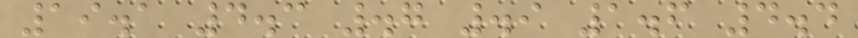19.1 4.3 .7 .9 1.6 4.4
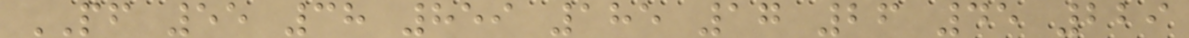PF 55 38 859 185 17 26 45 229
